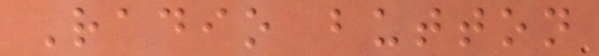Radio button
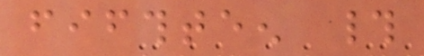fifthteen #
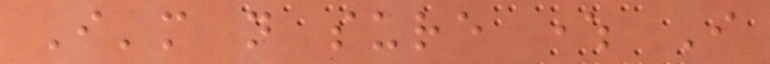I'm not sure where I
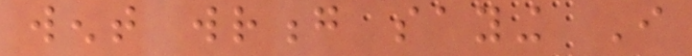went wrong saying I
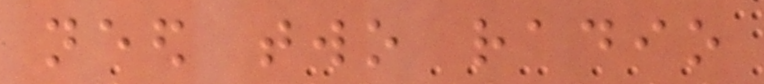need two radio
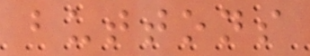buttons
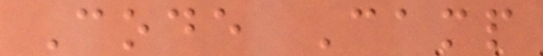Code Camp
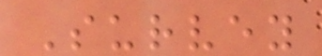Survey
